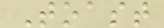Toast
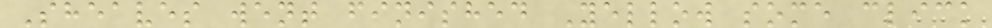Sheaves went finished Yellow some click
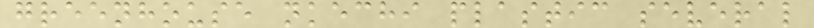greenhouse nkechi plastic several
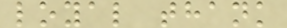loyal thank
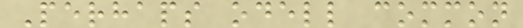Perhaps odell common
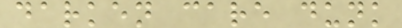darken care dunk
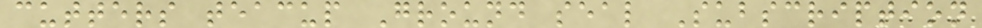cutters teacup Ground seal Subscription
